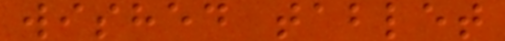wished tablet
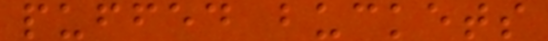puffed buckets
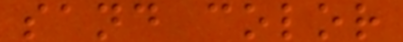sand color
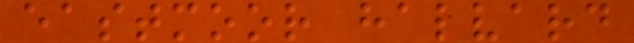eastmoor halvard
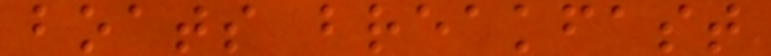boats breakfast
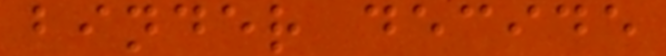binder decide
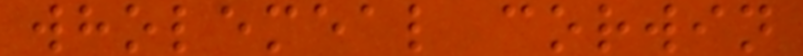wholemeal corwin
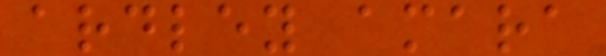ardley amara
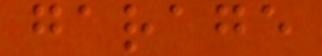garage
